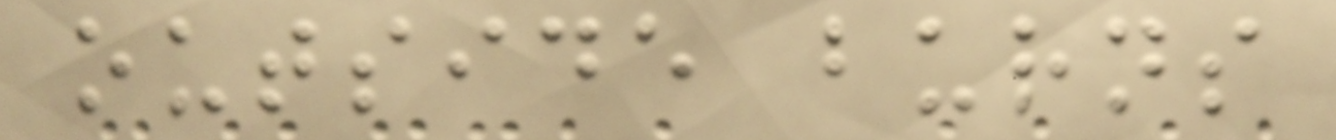outside burns
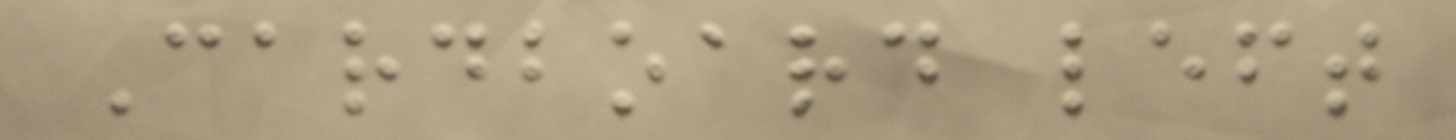Cardboard left
